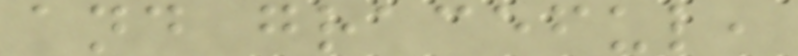and graceful,
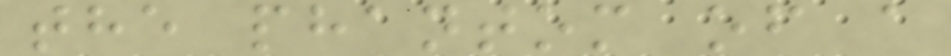the phantom of a
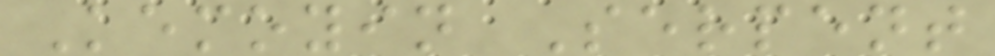Kemoyin Serpent
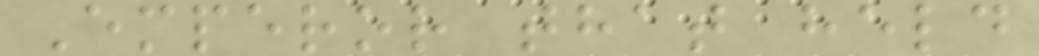Emperor that held
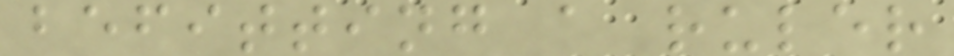befitting a ruler
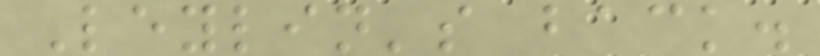Leylin's back.
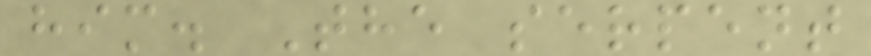him. The serpent
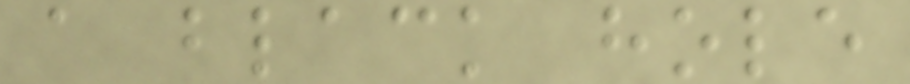a black hole
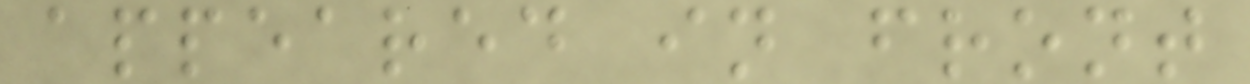appeared in front
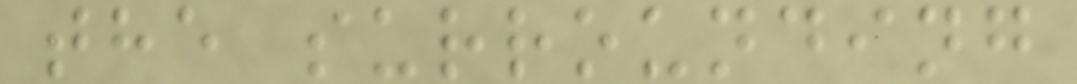the surrounding
